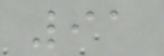91
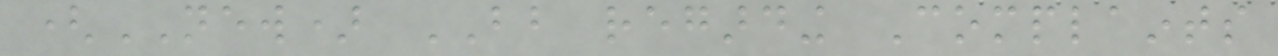(NEW) BB regarding Complaints
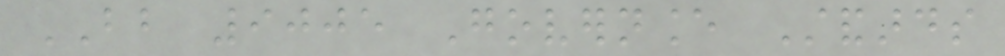BB 9005 Governance Standards
